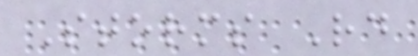Storms Rd
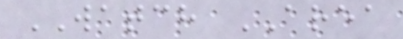WATCH AREA
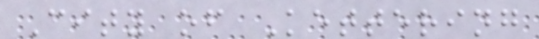City of Kettering
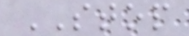STOP
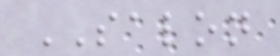SALON
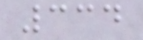334
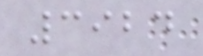3924
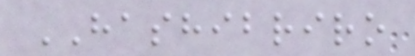HASHIBRIRO
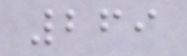269
